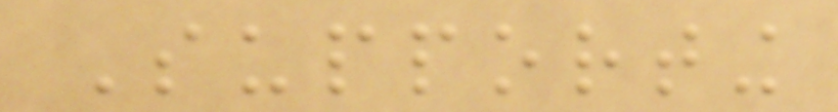Supporting
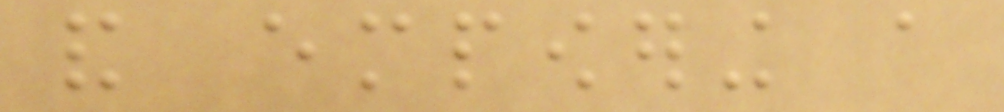and empowering a
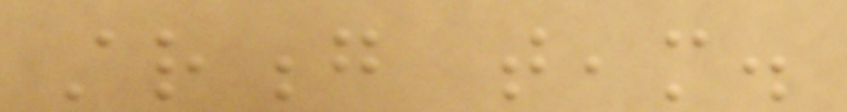strong team.
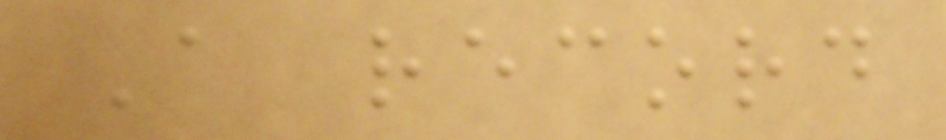A record
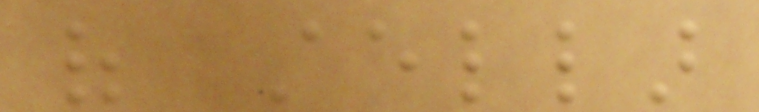of stellar
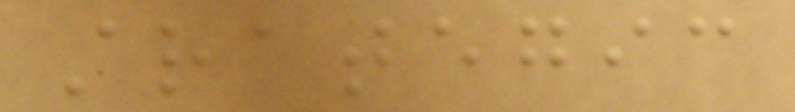strategic
